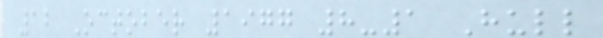12 October 1977 8-1 Hull
